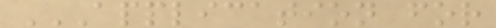APPLICATION FOR
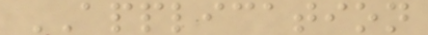APPLICATION
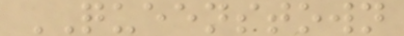QUEENSTOWN
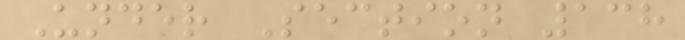Under Section 138
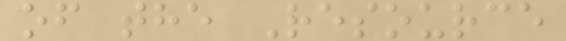of the Resource
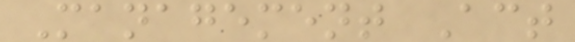Management Act
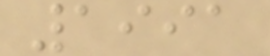1991
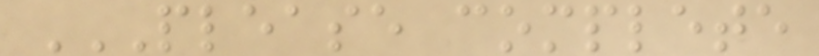PLEASE COMPLETE
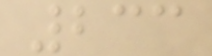233
